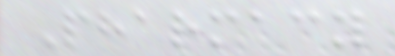Pharmacy
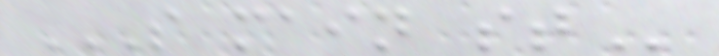S MAIN ST
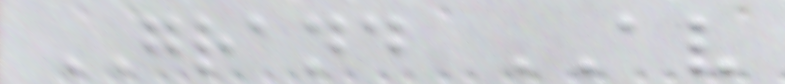GRAND AV
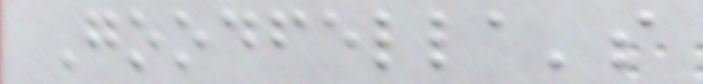Goodfella's
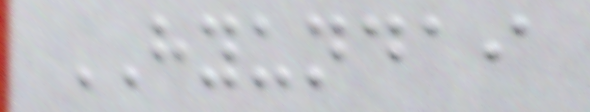HYUNDAI
